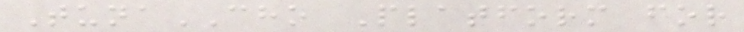TunaCHO Platform for
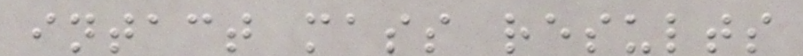intact mass results
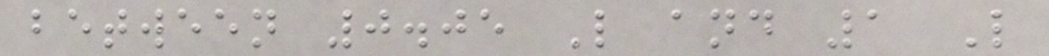between 0.05 L and 1 L
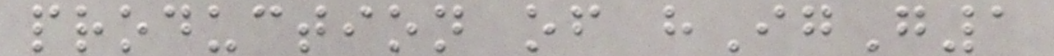production of hIgG1
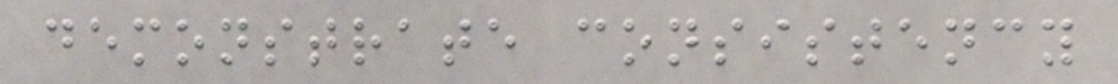demonstrate consistency
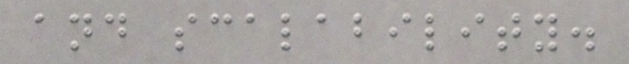and scalability.
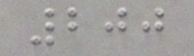200
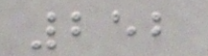252
